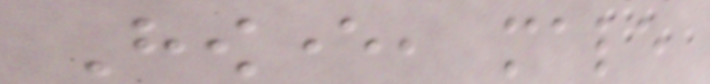However, male
